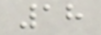18
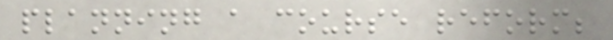planning a course reform;
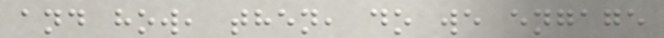and how, then, do we engage
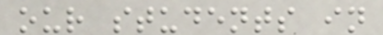our students in
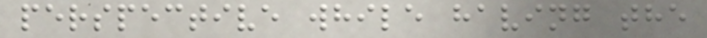perspective while having the
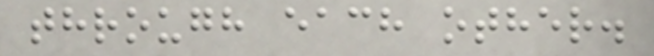through each other.
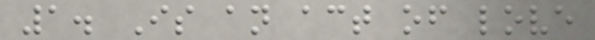1. Is an act of love
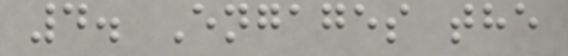4. Engages the
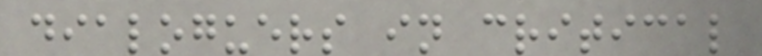dialoguers in critical
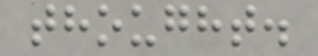thought.
